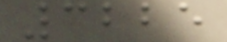3225
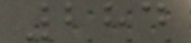284
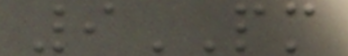9PM
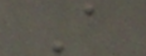A
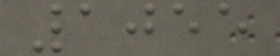1055
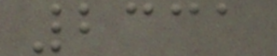2331
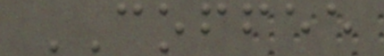COFFEE
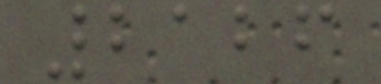2126
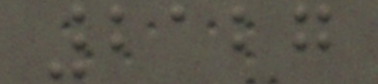2127
